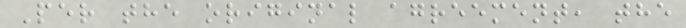Per the original agreement, the
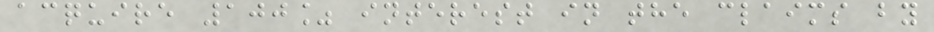acquire 100% interest in the claims by
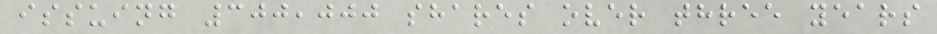issuing 300,000 shares over three years
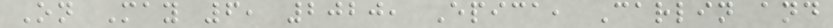On May 6, 2020, Epica, Carlin and
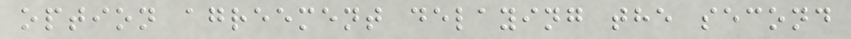option agreement delaying the second
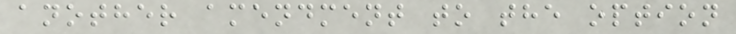another amendment to the option
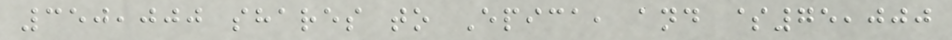350,000 shares to Epica, and $75,000
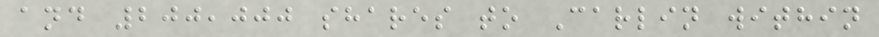and 200,000 shares to Carlin within
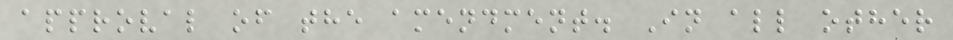approval of the amendment. In all other
